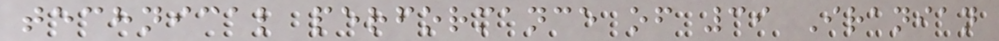technical performance of 39 Iranian
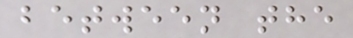between the
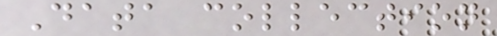Data collection
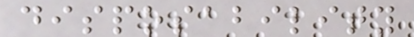disposability
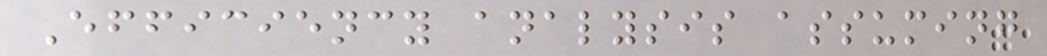Efficiency analysis assuming
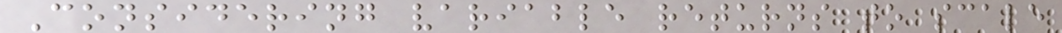Considering variable returns to scale
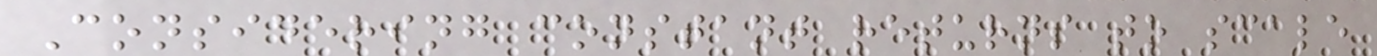Considering constant returns to scale
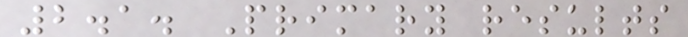2.1. Primary results
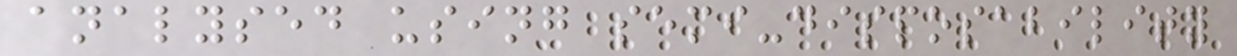analysed using semi-disposability
